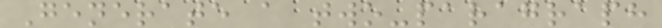Generate a two-paragraph
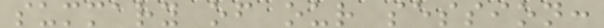summary of our session:
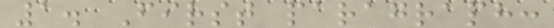1. First paragraph:
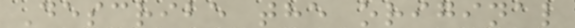Describe the original
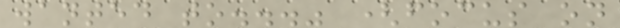wanted to..." (focus on
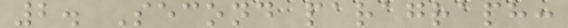2. Second paragraph:
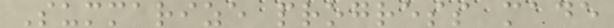Summarize progress made
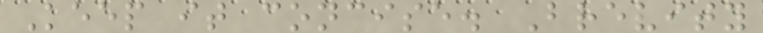Keep it concise. Brevity
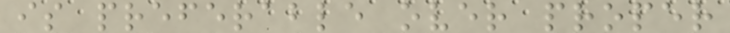is preferable over proper
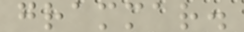grammar.
